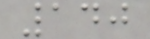140
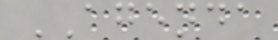AGENDA
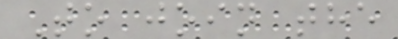To join the
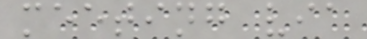meeting via
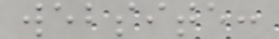website:
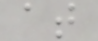at
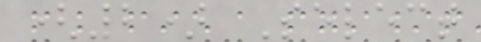(2) Select
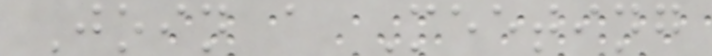Join a Meeting
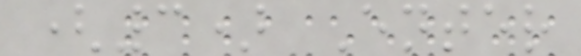(3) Enter
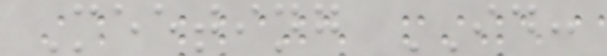Meeting ID:
